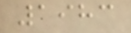1983
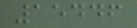15446
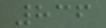836
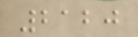2120
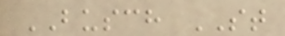BUSCH ST
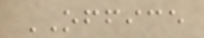OFFICE
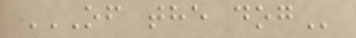OF THE DOG
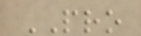PRO
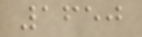1650
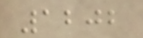1202
